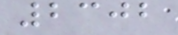2302
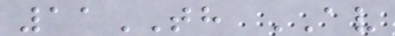11TH AV
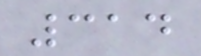314
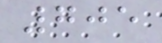705
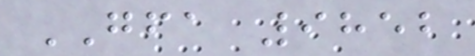GFA 9852
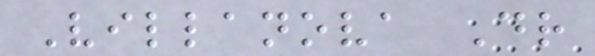Villanova Dr
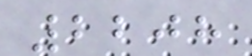2208
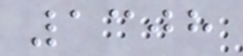1308
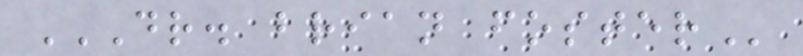DR. BRIAN FOSTER
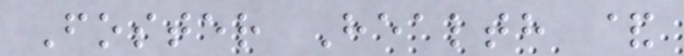Foster Health &
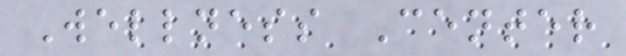Wellness Center
